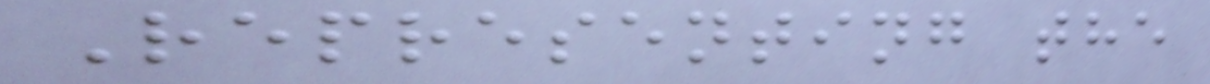Representing the
